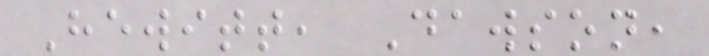Hewitt, Dawson,
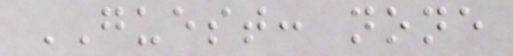GUEST: none
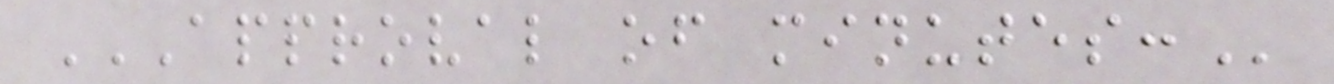APPROVAL OF MINUTES:
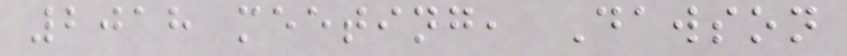2018 meeting, Dawson
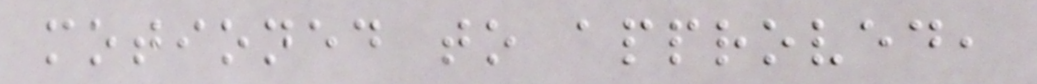motioned to approved,
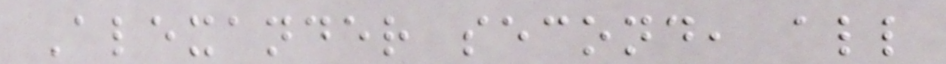Alexander second, all
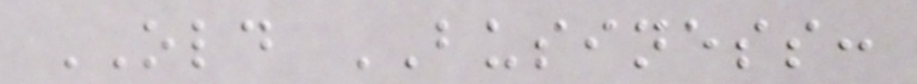OLD BUSINESS:
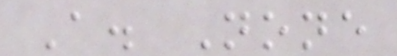A. None
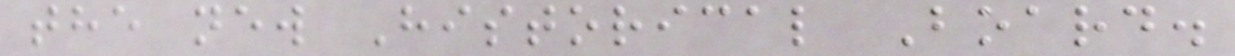the new Historical Board.
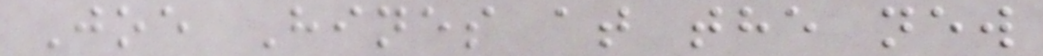Joe Hines at the new
